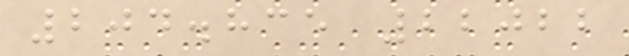204.835 22022
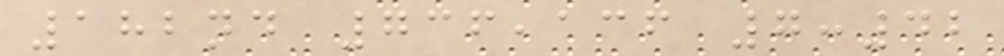182nd 736,136 7:42
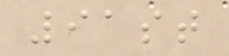91st
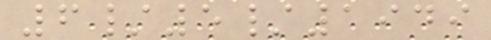6/5/1949
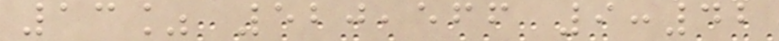13% 520,566 9:42
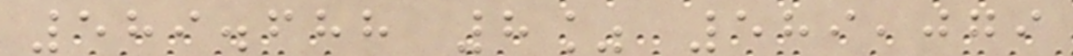589.688 8% 589,079
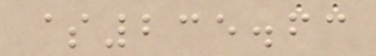$235.63
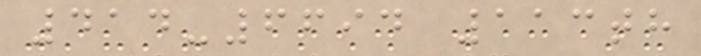414-6694 113th
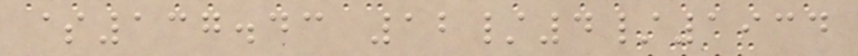$137.43 12/4/1934
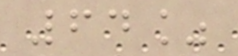64%
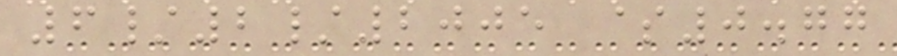6/2/2005 $0.77
